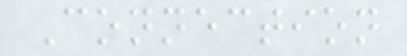Connection
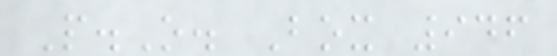P.O. Box 946
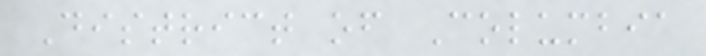District of Columbia
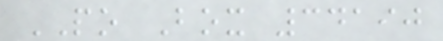PO Box 34190
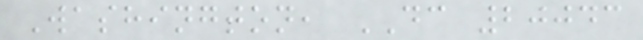Washington, DC 20043
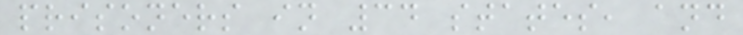prisoners in 34 states, and
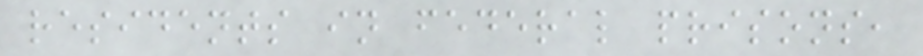residents in federal prisons,
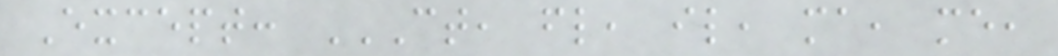Except: CT, FL, IL, MA, ME,
